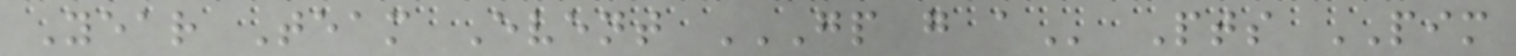Year Team Event GP G A Pts PIM
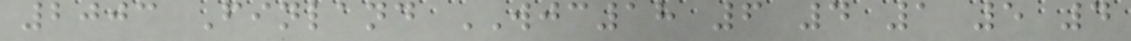2003 Finland WJC18 6 4 1 5 4
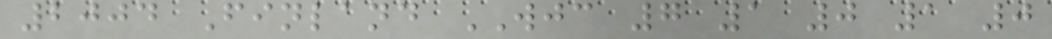2004 Finland WJC 7 1 0 1 0
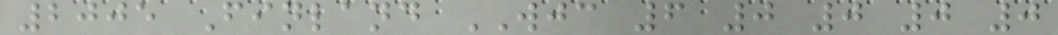2005 Finland WJC 6 0 0 0 0
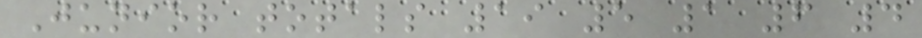Junior totals 19 5 1 6 4
